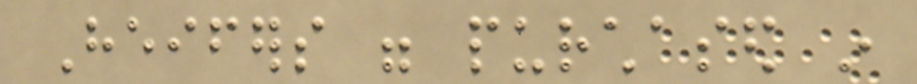Heifers were purchased in
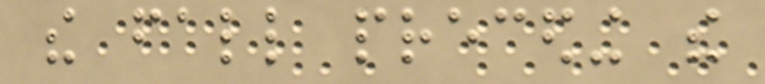the fall preceding the
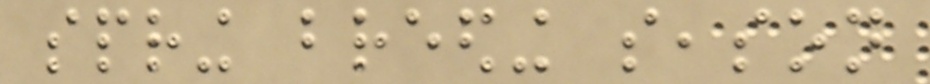spring breeding season
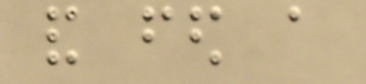and fed a
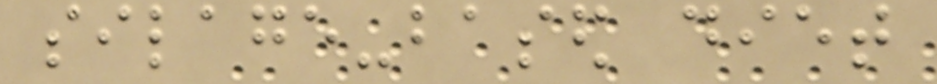silage-based diet
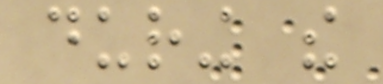during the
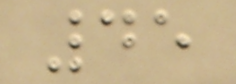45
